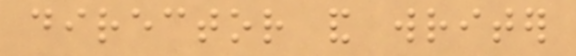director and writer
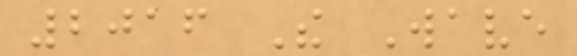2016 The Wave
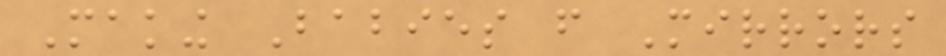Making Babies from Mirrors
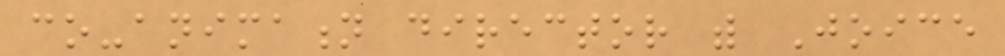co-animation director with Joice
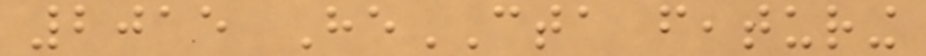2015 HeCTA featuring
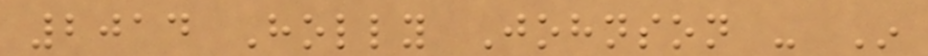2014 Holly Johnson - In
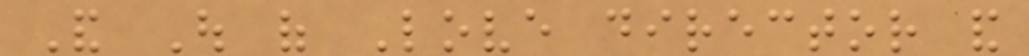And Out of Love director and
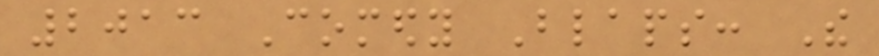2013 Comedy Blaps: The
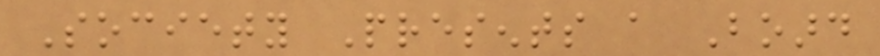Society Presents a Board
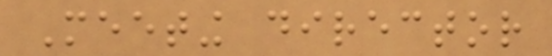Meeting director
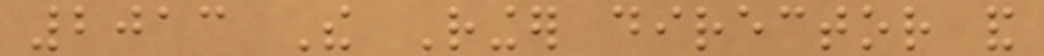2013 The Ringer director and
